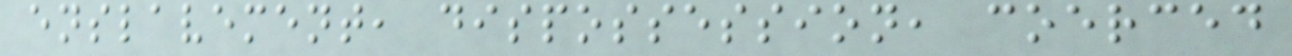enslavement, dispossession, coerced
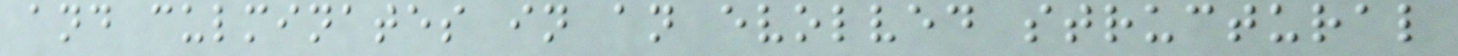and culminates in an evolved structural
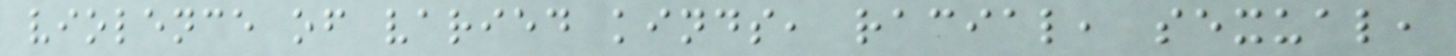violence of varied kinds, racial, sexual,
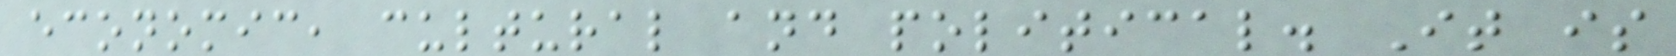economic, cultural and political. It is
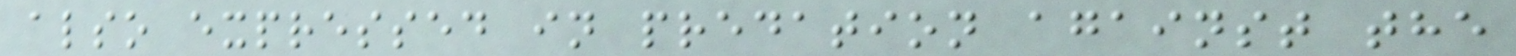also expressed in predation against the
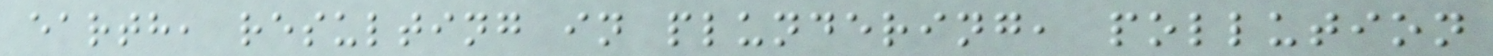earth, resulting in plundering, pollution
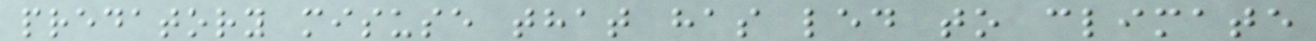predatory misuse that has led to climate
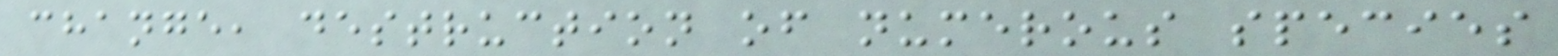change, destruction of numerous species
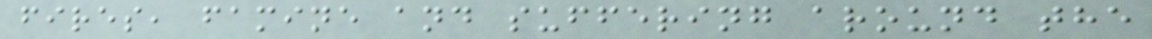fires, famine and suffering around the
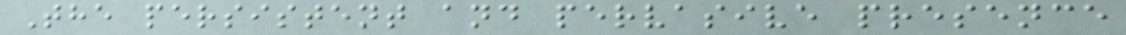The persistent and pervasive presence
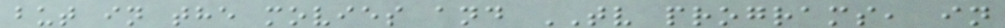but in the movies and TV programs, in
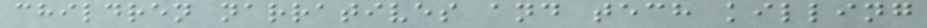children narratives and tech killing
